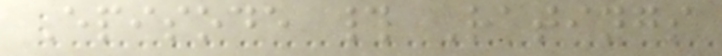Episode # Ratings
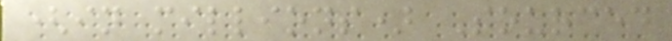(in millions) Sourced
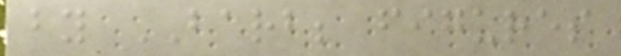by BARB; figures
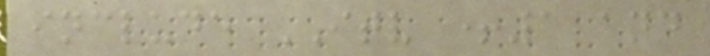include ITV +1 and
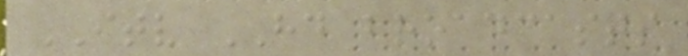ITV HD broadcasts
